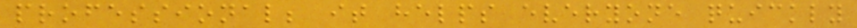professional; it helps everyone quickly
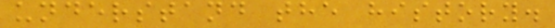understand the history.
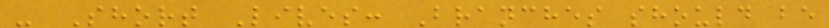- Short Lives: Branches should be
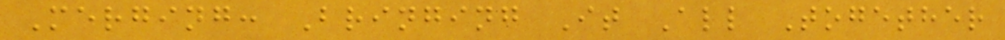Merging: Bringing It All Together
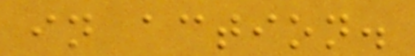in action.
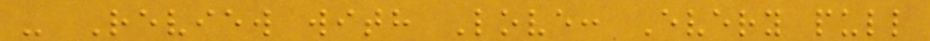- Review with Love: Every pull
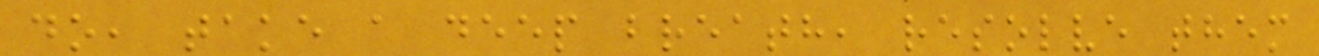do, take a deep breath, resolve them
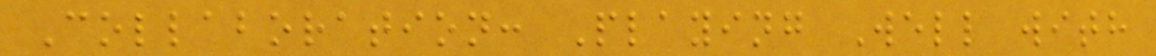Collaboration: Playing Well with
